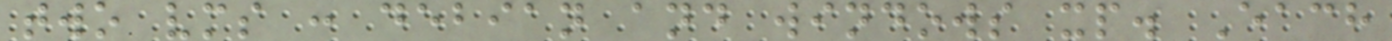two vms : debian and windows xp. Each
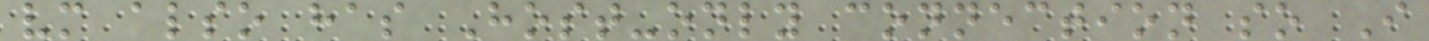vm also has Host-only connection so I
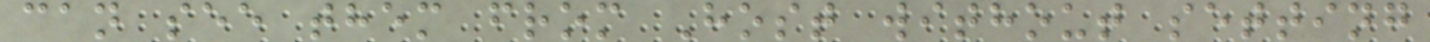can see them from Host without setting
